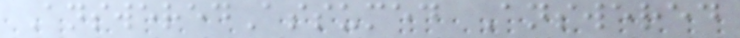AnsweredAssumed Answered
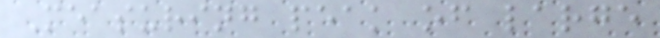Measuring peak of large
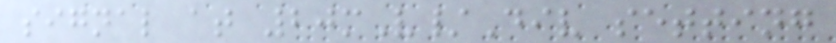signal at 20mV/Div setting
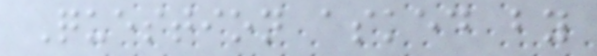Question asked by
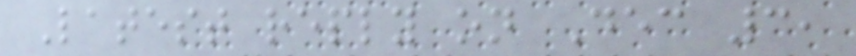Latest reply on Dec 3,
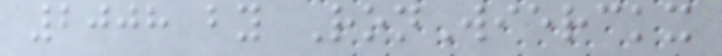2008 by RonWierckx
